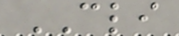CLI
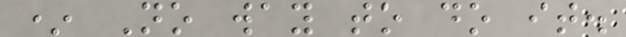* No way to do it.
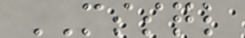MSSQL
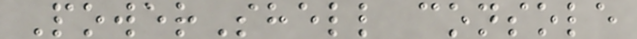PowerShell console
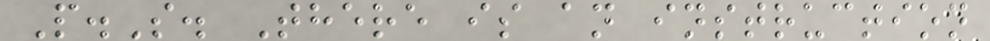P.S. There is an instruction
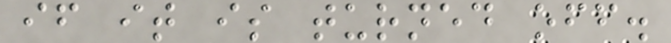if it is turned off.
